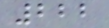222
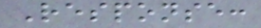Response:
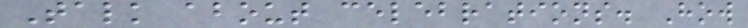Talk about celebrations. How
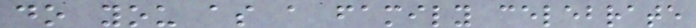do you as a family celebrate
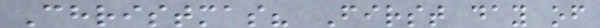Christmas? First day of
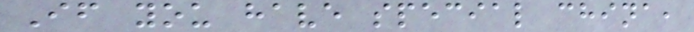If you have special china,
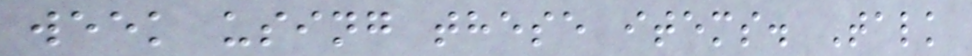week using these items. Talk
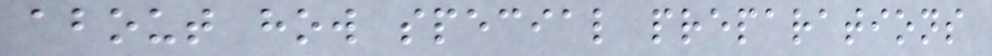about how special preparations
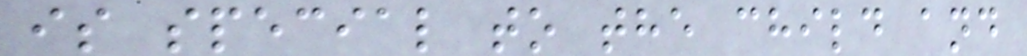is special to the child and
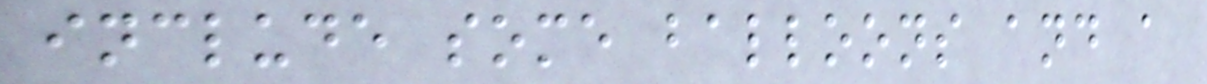include some balloons and a
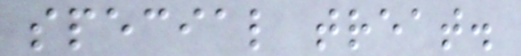special treat.
